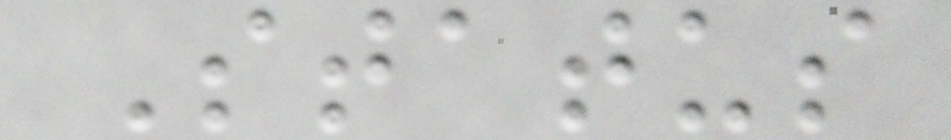Status
